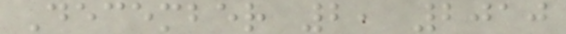December 2, 2010
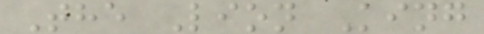The Lion King
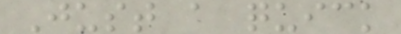Just a quick
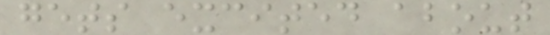gets excited about
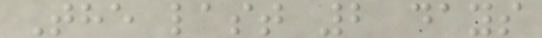The last 2 days
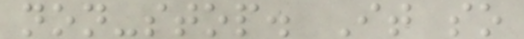non-stop. It so
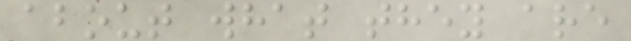about what they are
